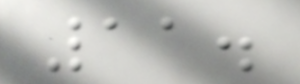11.
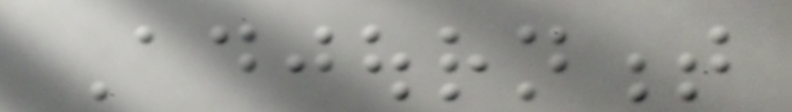Adjournment
